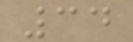34
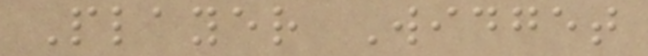Player Widget
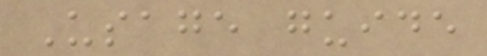Usage guide
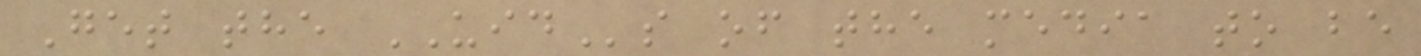Get the UIDs of the media to be
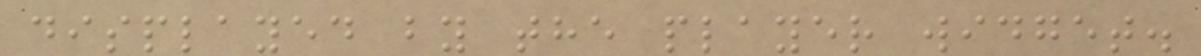displayed by the player widget.
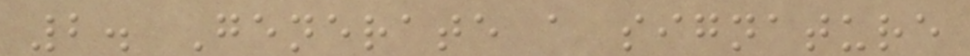2. Generate a signature
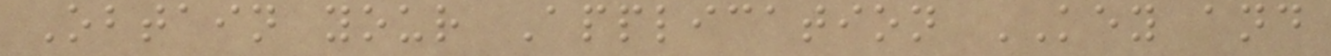Obtain your Application KEY and
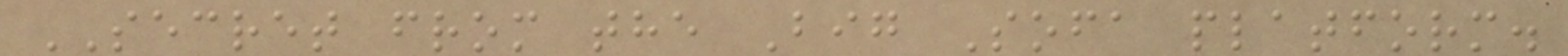SECRET from the Big Sofa platform.
